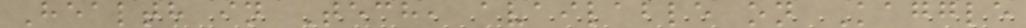Health in Tech, available on Kaggle
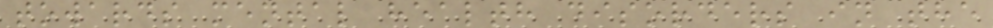towards mental health disorders in the
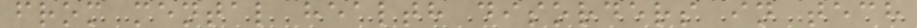from mental health disorders in tech
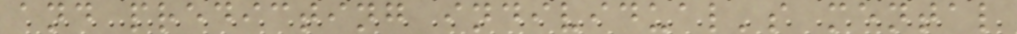and predicting individual's mental
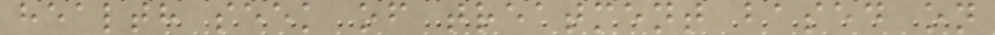health seek of treatment based on
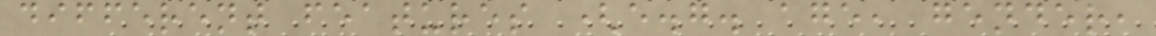different features (e.g. age, gender,
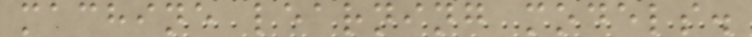machine learning models.
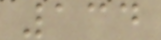134
